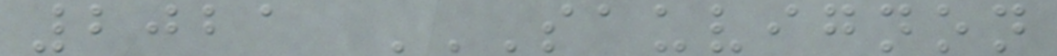2021 SAUVIGNON
